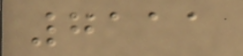7111
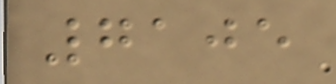7105
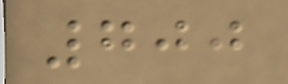700
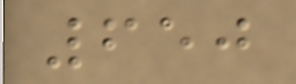650
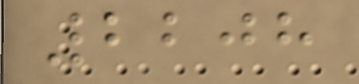2208
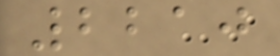2210
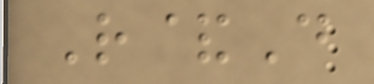R&D
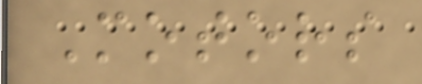Motors
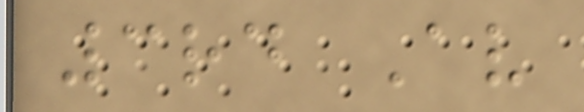3rd Av
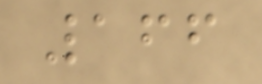166
